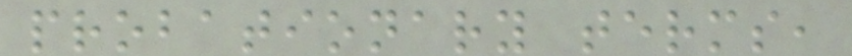probationary terms,
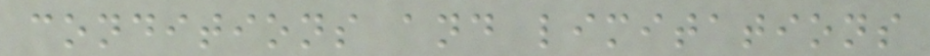conditions and limitations
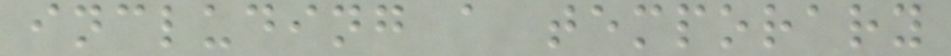including a temporary
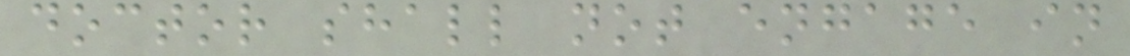doctor shall not engage in
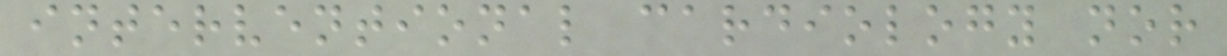interventional cardiology nor
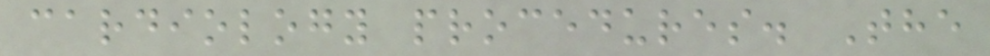cardiology procedures. The
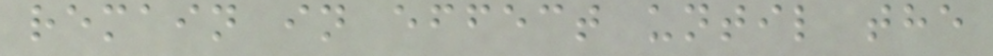remain in effect until the
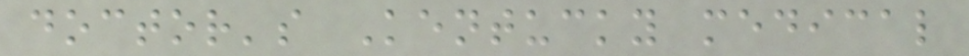doctor's Kentucky medical
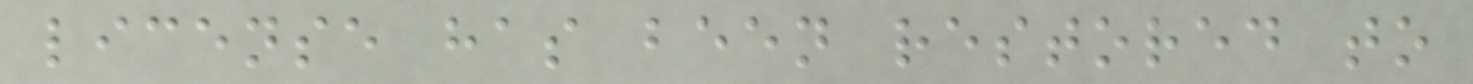license has been restored to
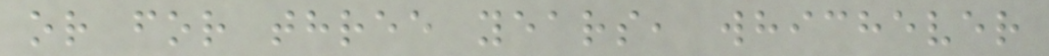or for three years, whichever
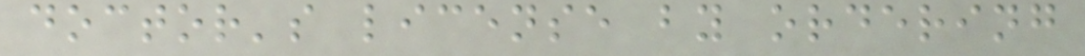doctor's license by ordering
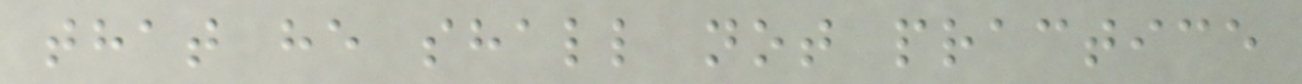that he shall not practice
